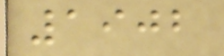1902
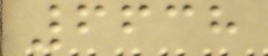6638
